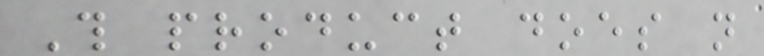This product does not
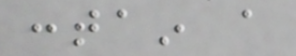contain a
